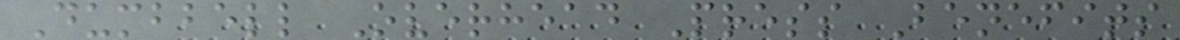Dumbbell Overhead Press Benefits
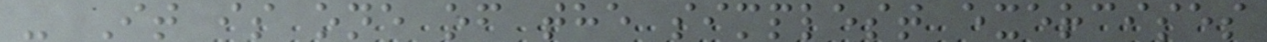- It is one of the simplest exercises
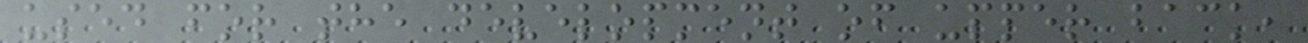used for the development of upper back,
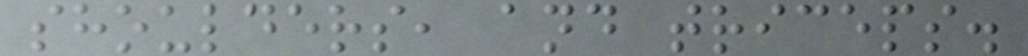shoulders, and triceps.
